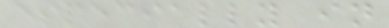especially in
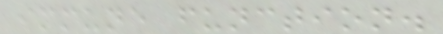immune function.
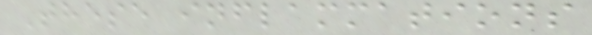These inflammations
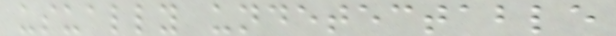usually undetectable
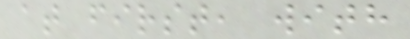at first, with
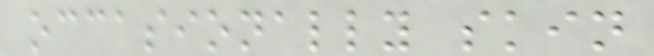occasionally skin
